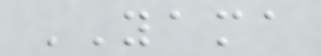YAMA
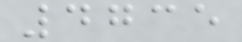4735
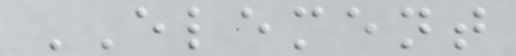ELEMENT
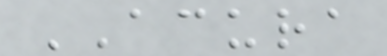ACURA
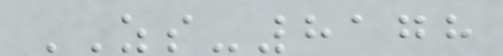ZS-8178
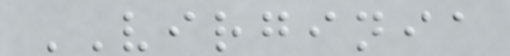VIRGINIA
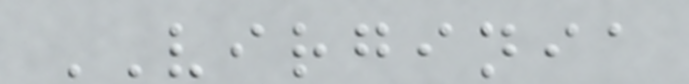VIRGINIA
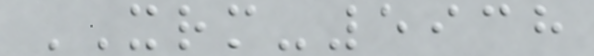XRM-5938
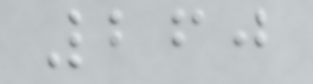260
